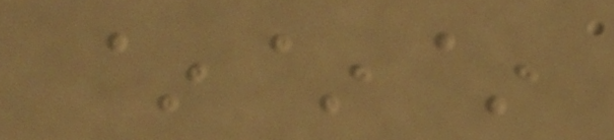~~~
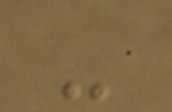-
